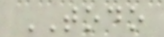TODO
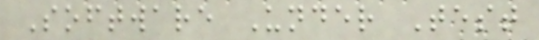Software Under Test
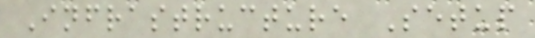Infrastructure Setup
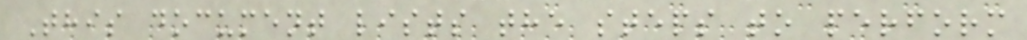This document lists the steps to perform
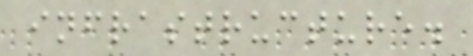infrastructure.
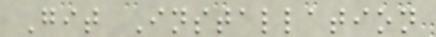Git Installation
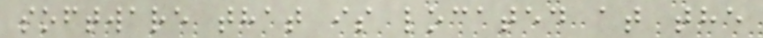software that is located at the
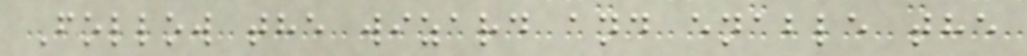Follow the wizard and enable the
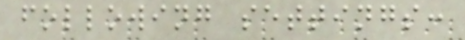following settings:
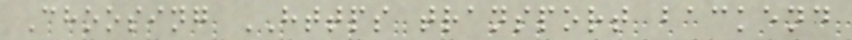Choosing HTTPS transport backend
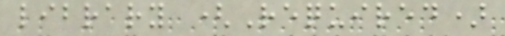library (Required)
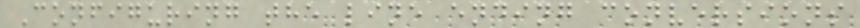Configuring the line ending conversions
